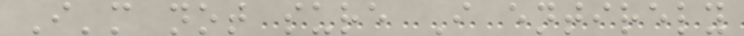I'm not sure I entirely
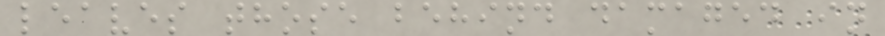leaves those behind damaged in
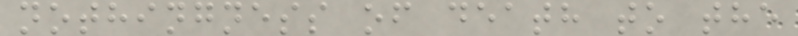nothingness of death to the
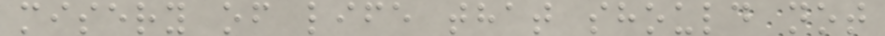misery of life that should not
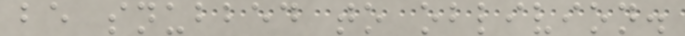be snubbed to oblivion.
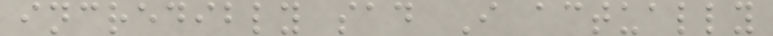incredibly sad I actually
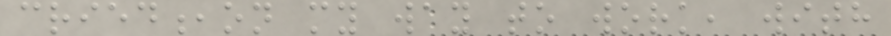cried,on my way to work, with
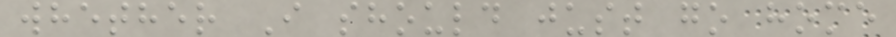whether I should just go home
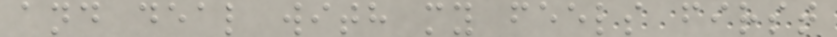and deal with my feels first
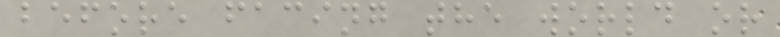before facing the world or
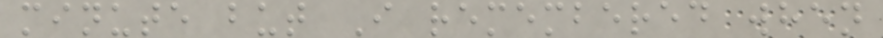minute but I remembered when
